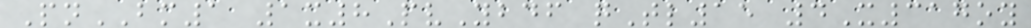PnBM1 1x8PvYbdf qTl15 4X317oy
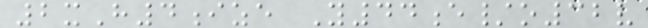2xH4ize Y44e/o32v
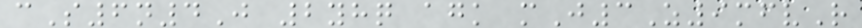cS6n4J 2yhq agk mJ3Z9mfvR
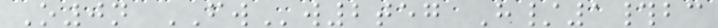O0n FWw2teg H/1#bc
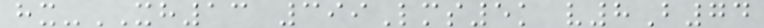hx-XH13 399Lms5k v8B74
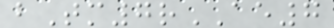bTm7rAE7
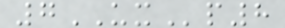7UXp8
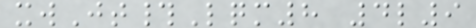xwJt#Lqm8 4l9
